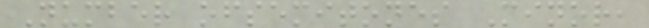Number ofsemitones Minor,
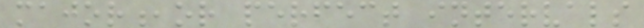major,or perfect intervals
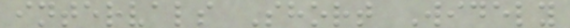intervals Short Widely
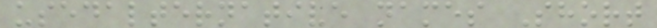usedalternative names Short
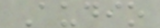Audio
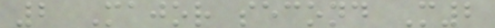2 Major second M2
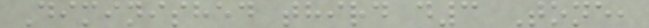Diminished third d3 Tone,
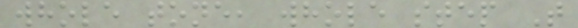whole tone, whole step T
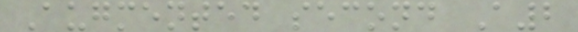Augmented second A2
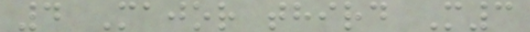4 Major third M3
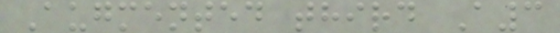Augmented third A3
